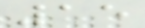15
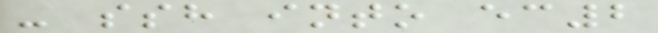- ssh into ec2
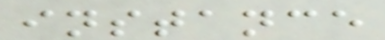instance
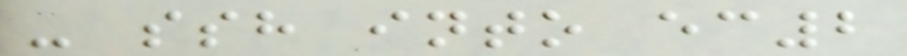- ssh into ec2
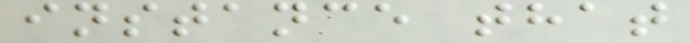instance that
